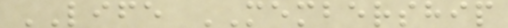LIFE MEMBERSHIP
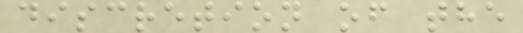discretion of the
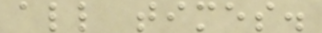all times.
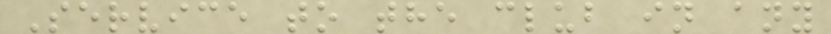Service to the club in any
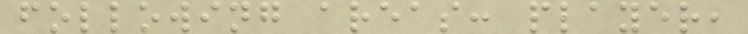following areas: player,
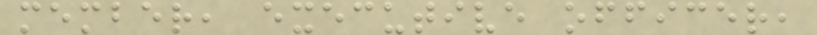member, executive officer,
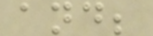and;
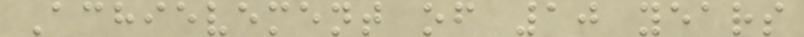Achievement of 10 years
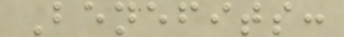Benefits:
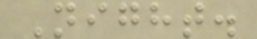Night.
